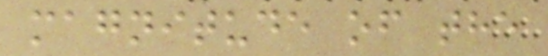magnitude of the
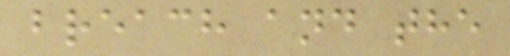breach and the
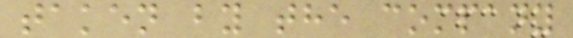taken by the company
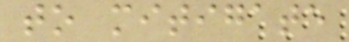to mitigate
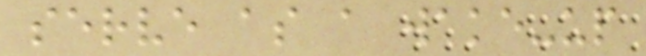serve as a wake-up
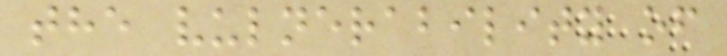the vulnerability of
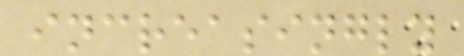increasingly
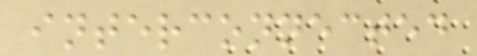interconnected
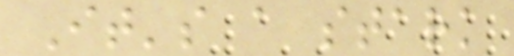It's a stark
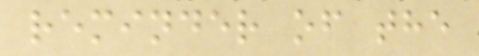reminder of the
